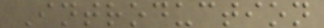Introduction
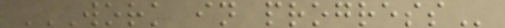WORK IN PROGRESS
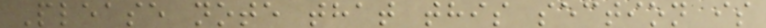Please note that this section is
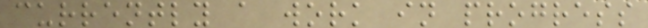currently a work in progress
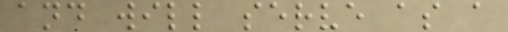and will serve as a
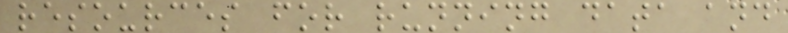resources for running data and
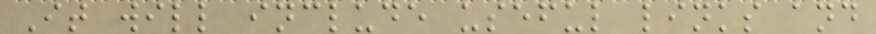It will include useful links and
